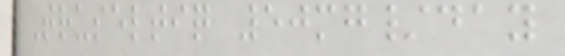Truseltiq 50mg/day
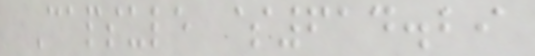Capsule $614.29
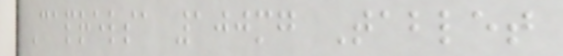Caprelsa 100mg Tablet
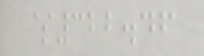$322.46
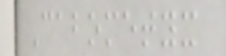Cabometyx
